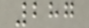287
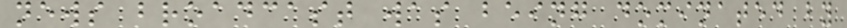news broadcast was being dominated by
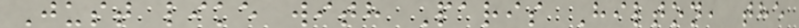Just like with Paris Hilton, the
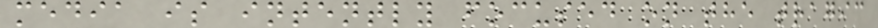media is intently focused on the tragic
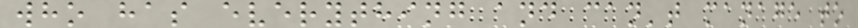who has everything and can't manage to
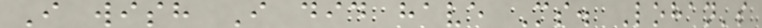I wish I did have Ms. Lohan's
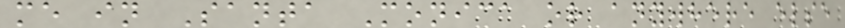me in Santa Monica or anywhere else
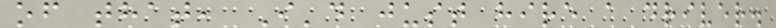of that, I'd just hire a driver.
